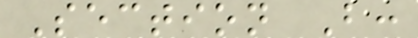Section B:
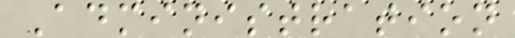Administration
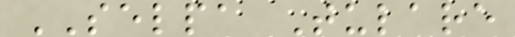SELPA Tulare
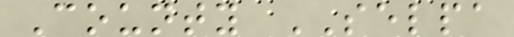County SELPA
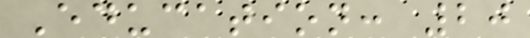Education: 20
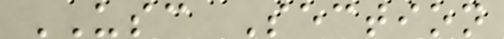USC Section
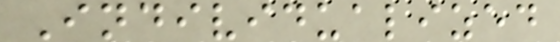Individualized
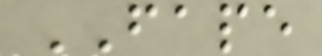FAPE
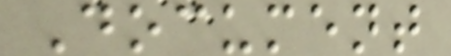Document
